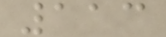113
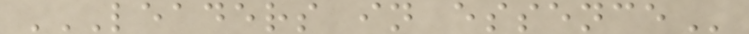LEADERS IN ESSENCE
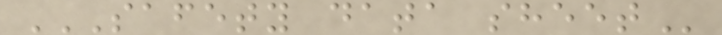SAFETY DATA SHEET
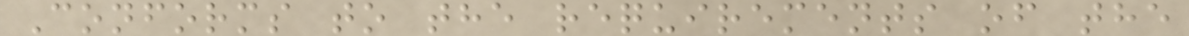Conforms to the requirements of the
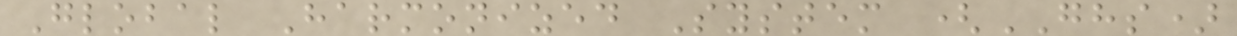Global Harmonized System (GHS)
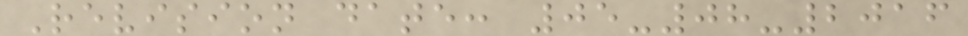Revision date: 05-08-2016
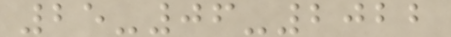25-06-2022
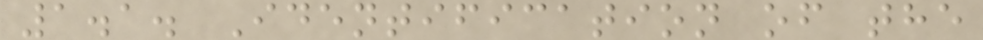1.1. Identification of the
